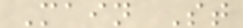Main St
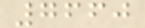7660
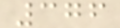376
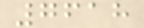7618
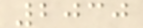2030
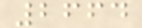2664
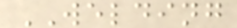WELDING
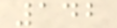142
